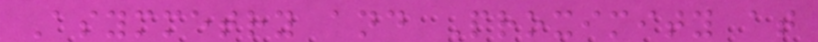Asymmetry and Proximity at
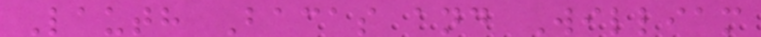Lauth Bacas and William
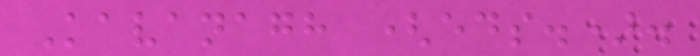Kavanagh (eds.).
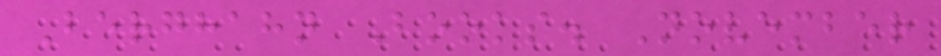Berghahn Books. November
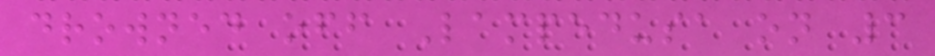drowned off Lampedusa on 3
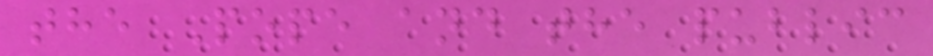the Pope and the public
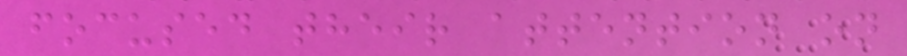focused their attention on
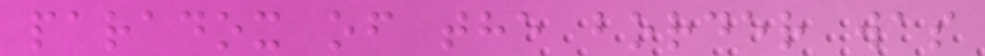paradox of the border was
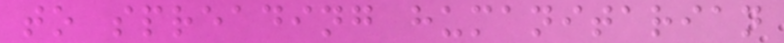to spreading humanitarian
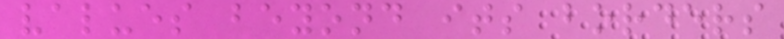values beyond its borders
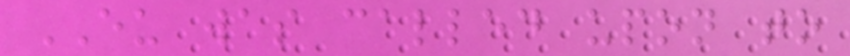EU was called upon to
